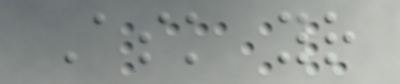Ask your
